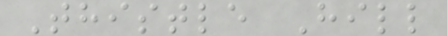Thistle Hill
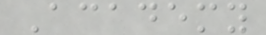Academy
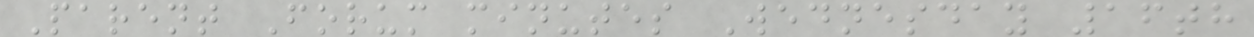Parent Forum minutes Wednesday 16th
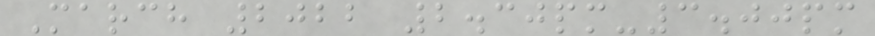March 2022 2.30pm-3.00pm
